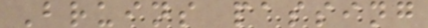Bruins passing
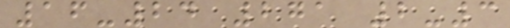16-24 271 2-3
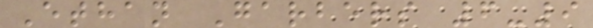Ethan Garbers 6-9
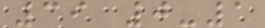39 0-1
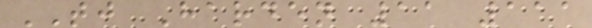TJ Harden 11 111
